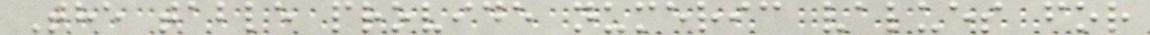The table provide numeric values for
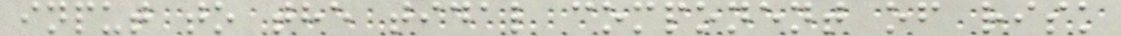input to the tidal component of risk
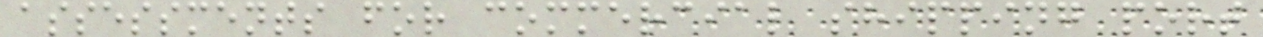assessments for commercial shipping port
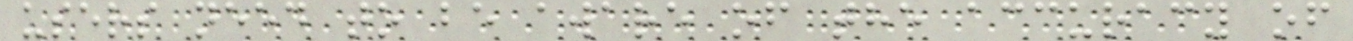users need to be aware of the accuracy of
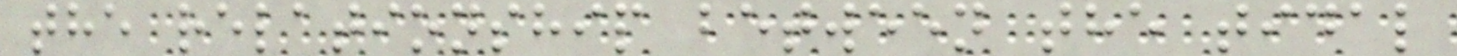the relationship between the tidal
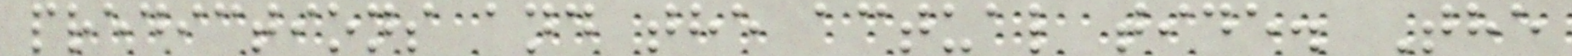predictions and the actual tide. The
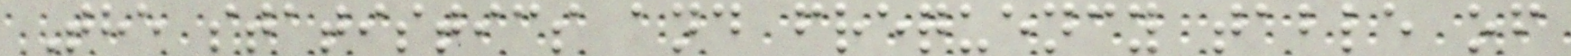The statistics and frequency table of
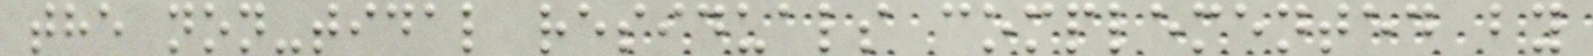the non-tidal residuals complemented by
